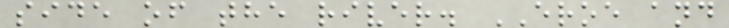side of the river. EROE and
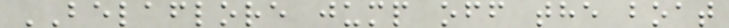BELAFLORE jump off the boat
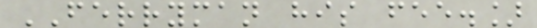FERRYMAN his fee.]
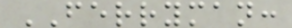FERRYMAN:
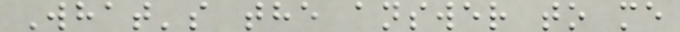What's the answer to me
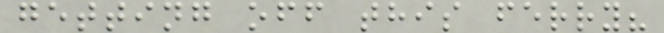getting off this ferry?
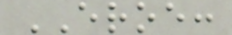EROE:
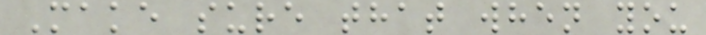Make sure that when you
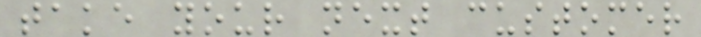take your next customer
